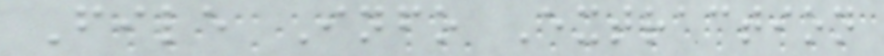File Info Extraction
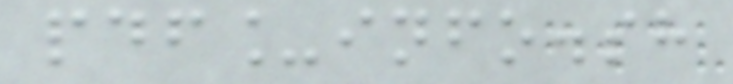pdf_info.sh
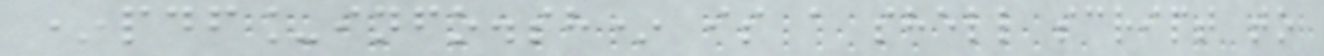*pdf_info.sh* is a shell script to
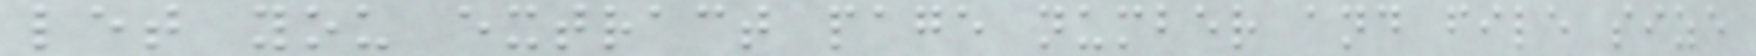let you extract page number and file size
